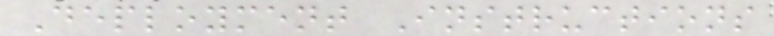Deployment Instructions
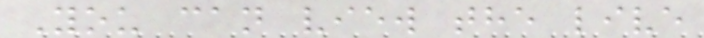You can view the live
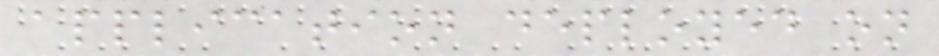application deployed on
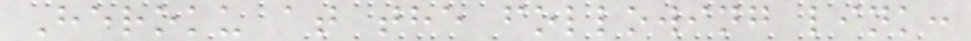Heroku at the following link:
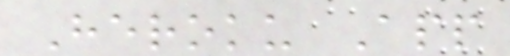Heroku App
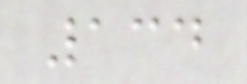134
